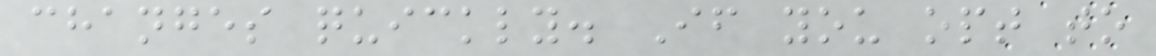changes quickly. If you opt to
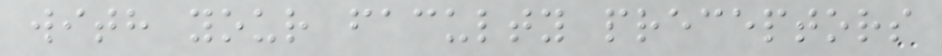with your faculty preceptors
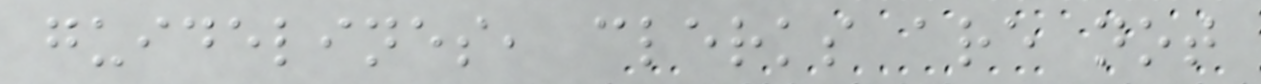guidelines, clerks are not
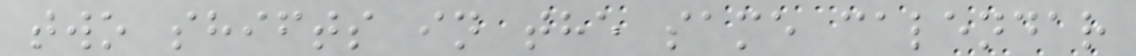two shifts in the same calendar
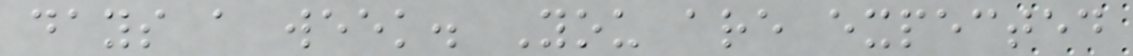days a week. You are expected
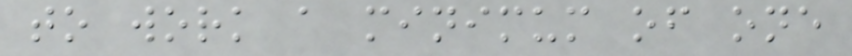to work a minimum of one
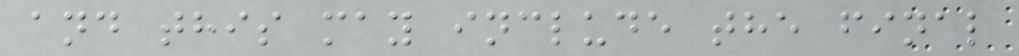and this may include the final
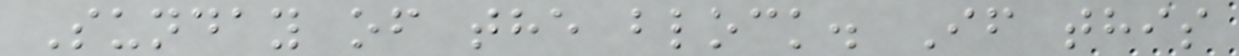Sunday of the block. If this
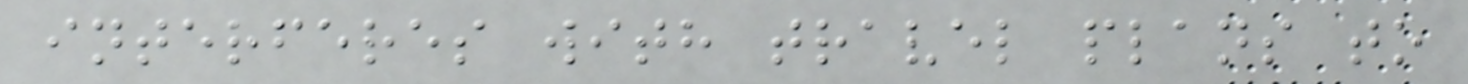interferes with travel plans to
